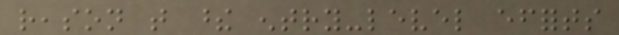reason that these entry-level efforts
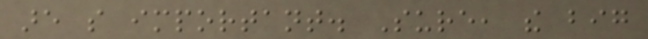are so important. Sure, the big
